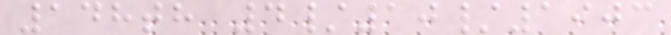148th 4/10/1903
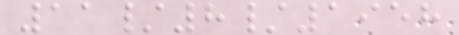11/8/1958
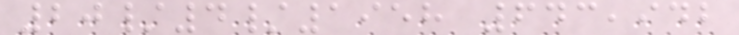20/4/1958 643,942
